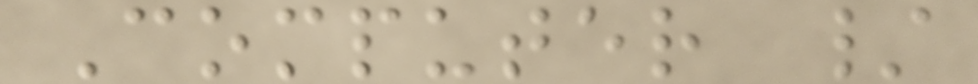Computer /
